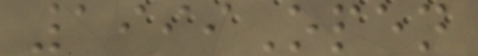1999Open
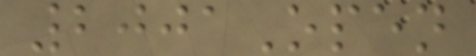2001Open
